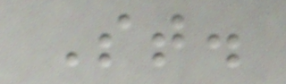St.
